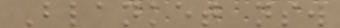Blanket nsw
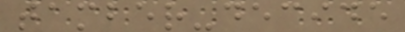tamber-decide
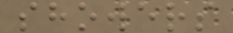showers
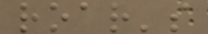roar's
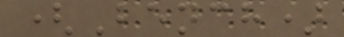(Bench)
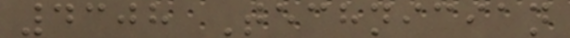4308 Technician
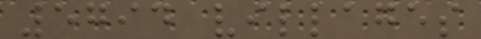5794 villages
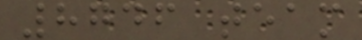8746 team
